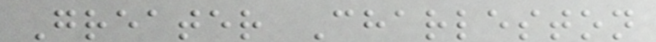Greater Charleston
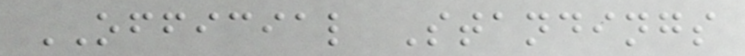OFFICIAL Standings
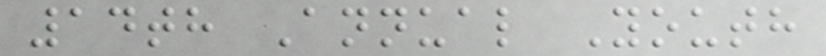14th Annual Youth
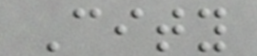City
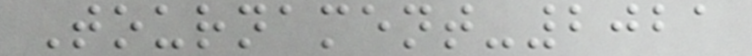Tournament-2021
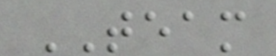TEAM
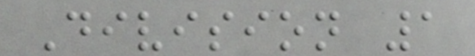Division 1
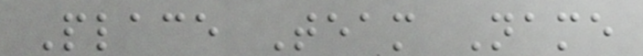Place Team Name
